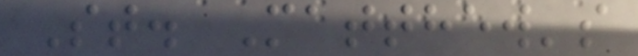St. Matthew's
